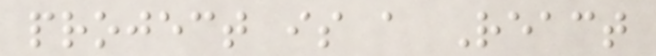project is a React
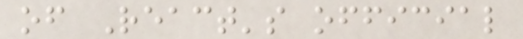of React's official
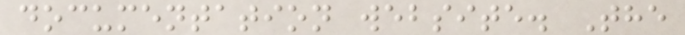documentation website. The
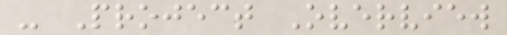- Project Overview
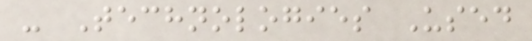- Technologies Used
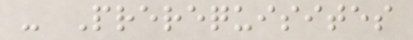- Prerequisites
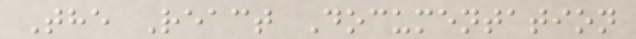The React Documentation
